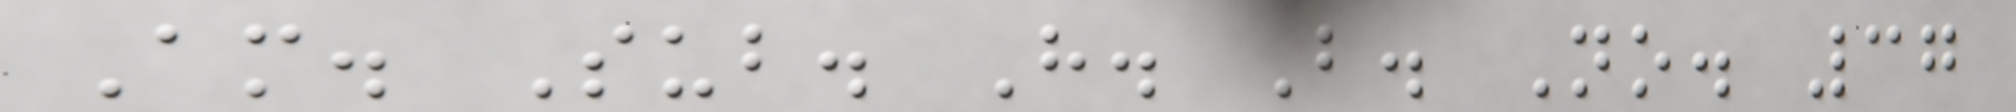Am. Sub. H. B. No. 37
